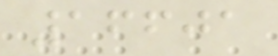16601
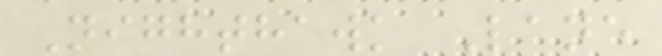Nighthawk Lane
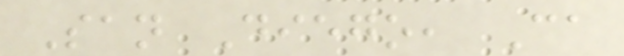San Diego, Ca
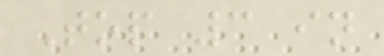Top 3 in
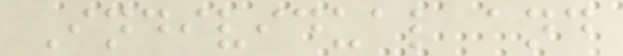Individual and
